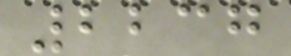2237
